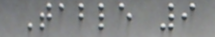Table 9
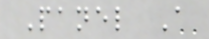Panel A
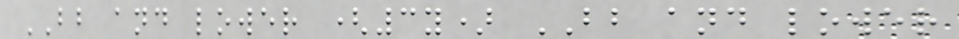BB and lower (3y) BB and lower
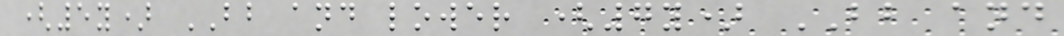(5y) BB and lower (7y) BB and
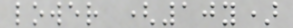lower (10y)
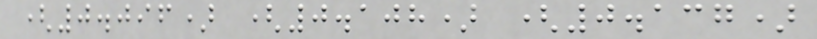(0.096) (0.108) (0.137)
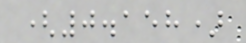(0.158)
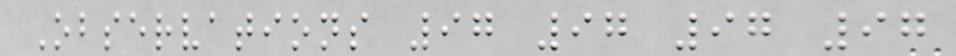Observations 97 97 97 97
